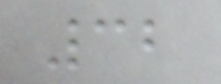32
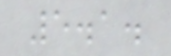5.1.
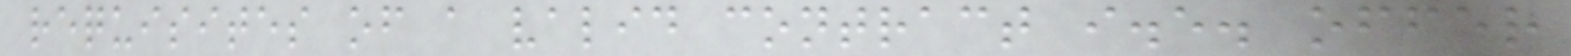requisites of a valid contract i.e. offer
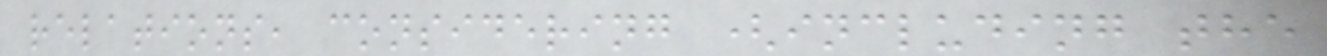relations, considering (including the
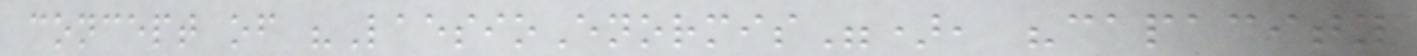concept of "LaesioEnormis"), "capacity
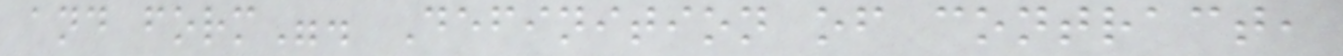and form". Definition of contract,
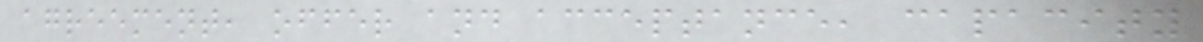agreement, offer and acceptance, capacity
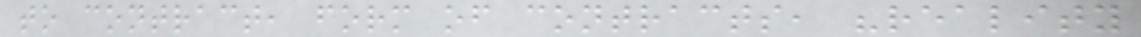to contract, form of contracts, "reality
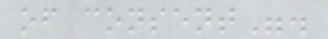of consent".
